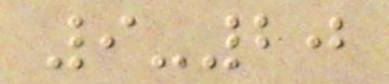9-20
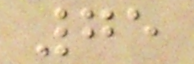75
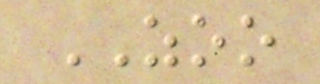ZOO
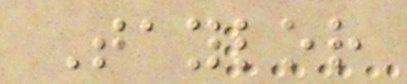Taylor
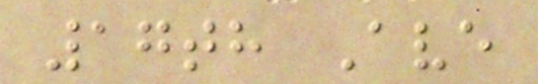17th Ave
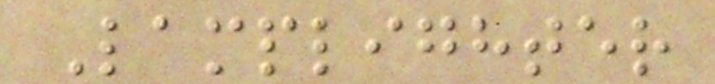Lamplighter
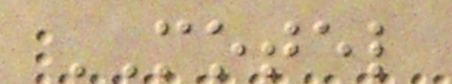MOTEL
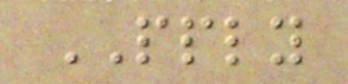PPLY
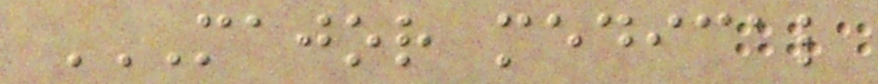MAJOR MEDICAL
